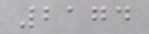2174
